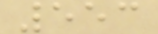553
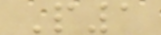P1
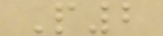P2
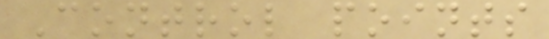Control points
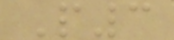P3
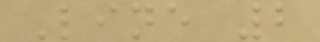Line 2
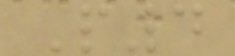P4
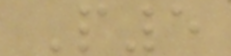P5
